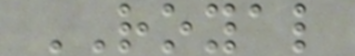ROYAL
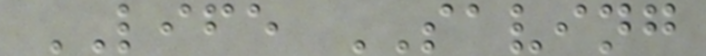LIFE SAVING
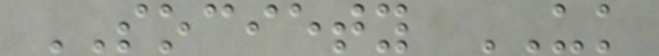SOCIETY UK
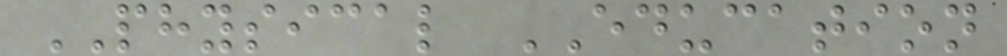PHYSICAL EDUCATION
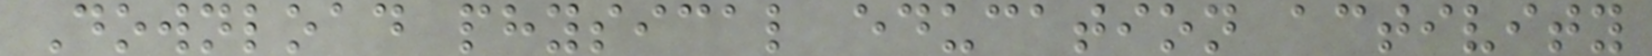Download physical education activity
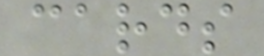cards
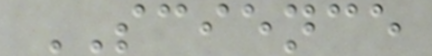SCIENCE
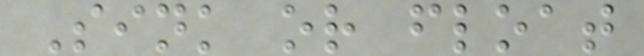Sink or float
